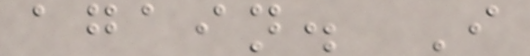again. I
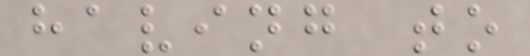having to
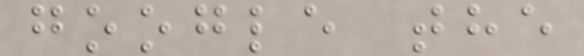google the
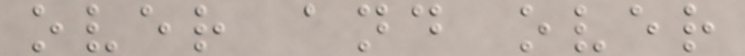over and over
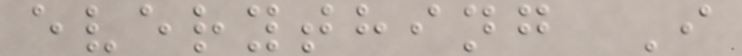everything I
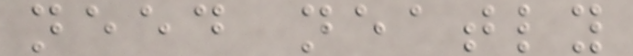need neatly
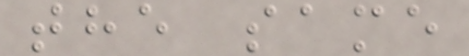the same
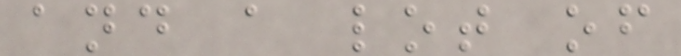and a lot of
